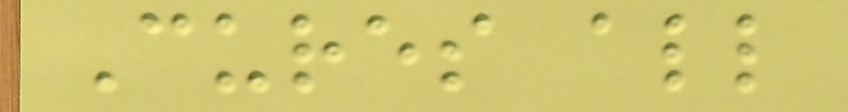Cures all
